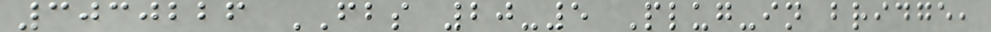3030226 FBS 20-5 Plug-in bridge,
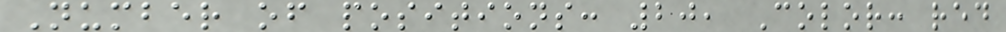Number of positions: 20, Color: red
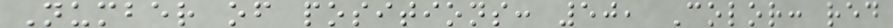Number of positions: 50, Color: red
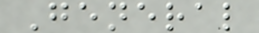General
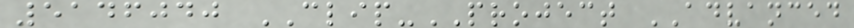5146040 CLIP-PROJECT ADVANCED
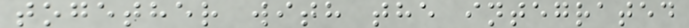together with the integrated
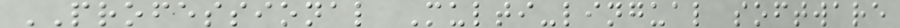PROFESSIONAL Multi-lingual software
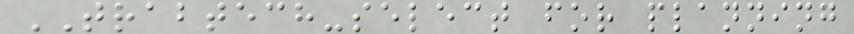TRABTECH-select for planning
